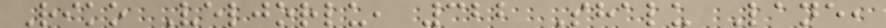Riko Veljorlu, 322 Shalu Lane,
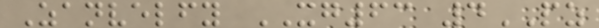Zanvelfy XG63 4PZ
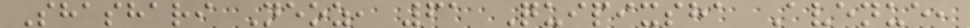Shashari Neoz, 61 Quipixsha Avenue,
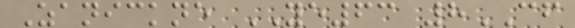Zanickne YE63 8CF
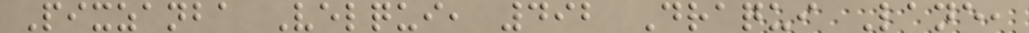Pixzanba Velqui, 492 Draqui Lane,
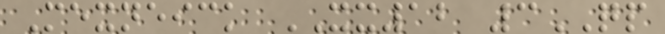Mexneick XX12 3QP
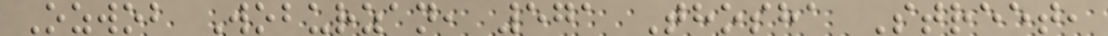Ozwob Woburzan, 571 Thosha Street,
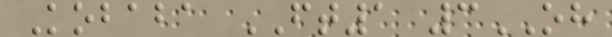Kobaba FT1 3OH
